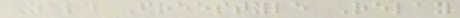Yard Freestyle Relay
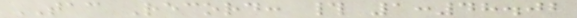TAC Record: # 1:48.02
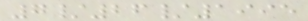7/26/1995
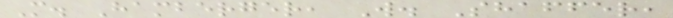M. Hamberger, W. Shaffer,
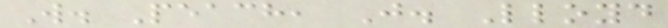W. Peach, J. Lloyd
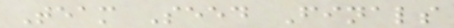Team Seed Finals
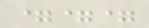===
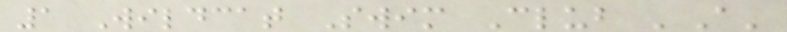1 Wildcat Swim Club 'A'
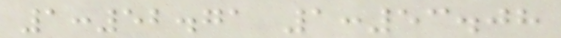1:52.71 1:53.08
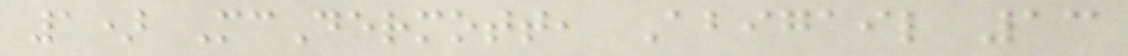1) McDermott, Abigail 13
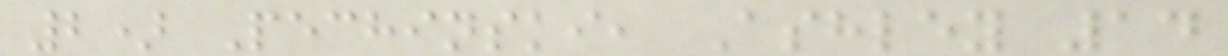2) Pechinski, Ashley 14
